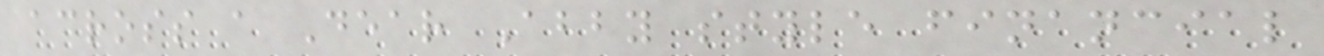across a Dear Abby style financial
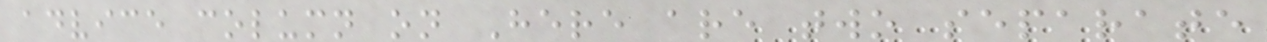advice column on Here are two separate
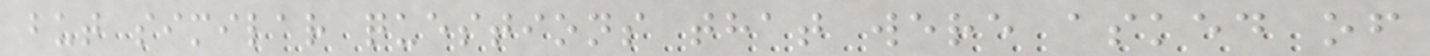but similar questions that were asked of
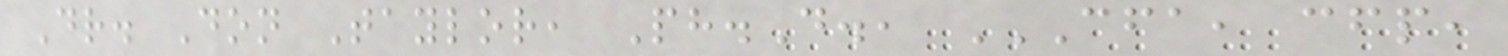Dr. Don Taylor, Ph.D., CFA, CFP,
